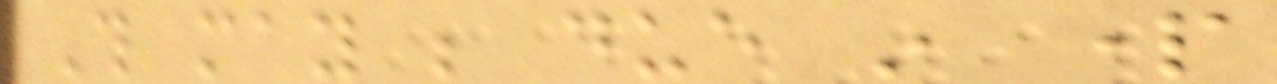This may be due in part
